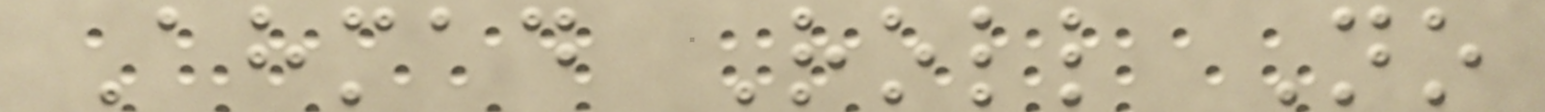Ahmad Roll No
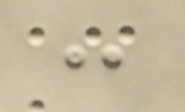:
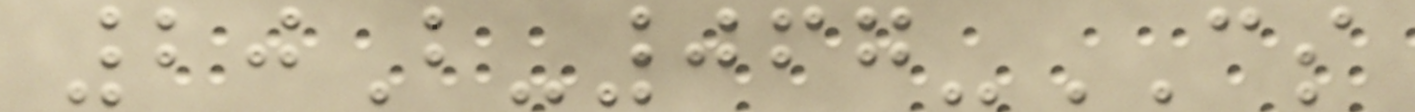20B-067-CS
